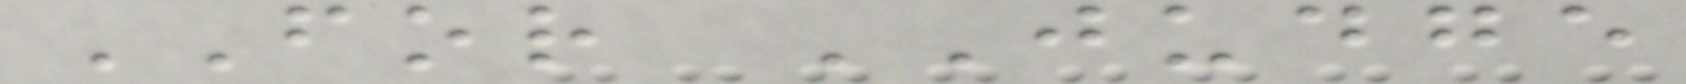FOR JUDGE
